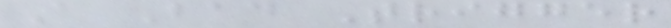A Bad Trigger
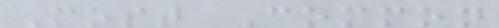Most Common
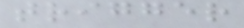trigger
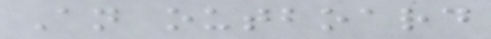An outboard
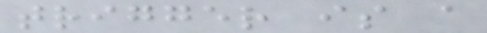trigger is a
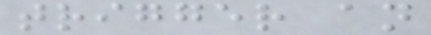trigger an
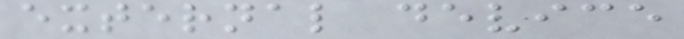external device
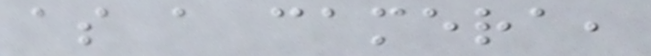as a camera,
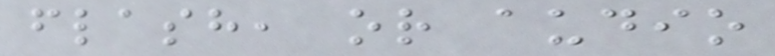flash, or audio
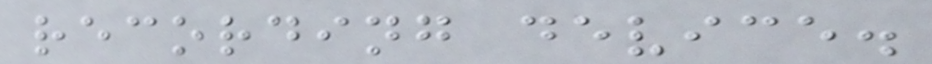recording device.
